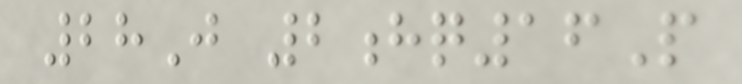28J 2hq16P
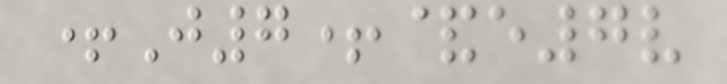+J7+&e7v
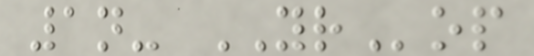1n- YRop
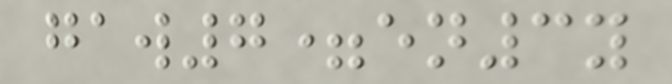gaw7=en3y
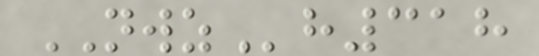NWZh318
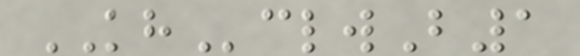KHclwB1
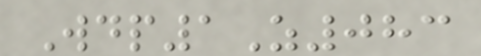Wdp1Z083
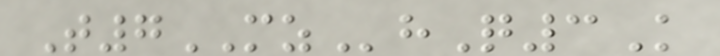T7MZhQ3K
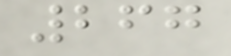267
